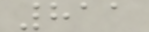811
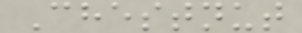Chestnut
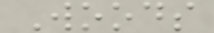Woods
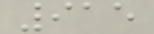915
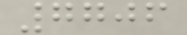7706
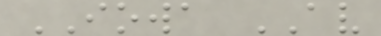IOWA AV
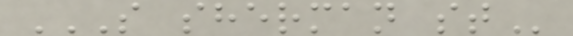S SHERMAN ST
